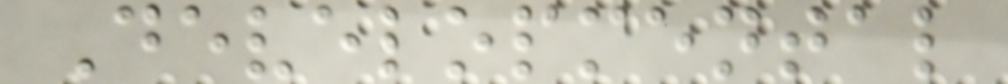Developmental
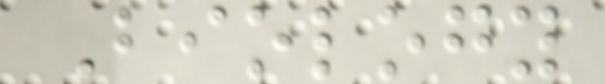Biology
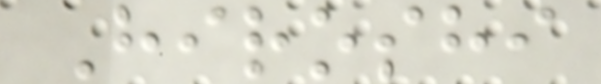Hiroshi
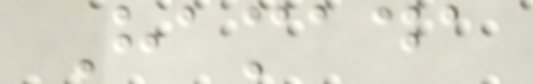Hamada
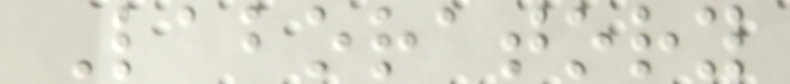Laboratory
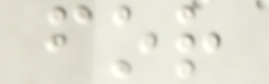for
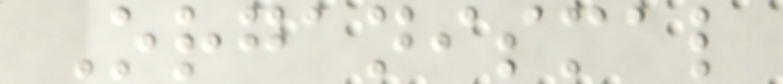Organismal
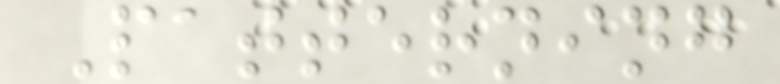Patterning
